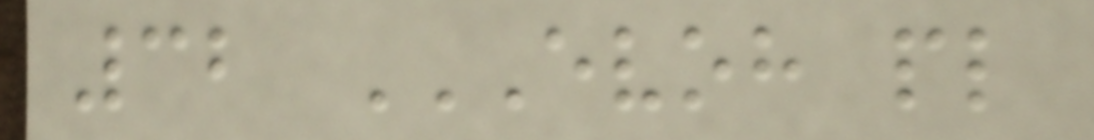32 EVOH PL
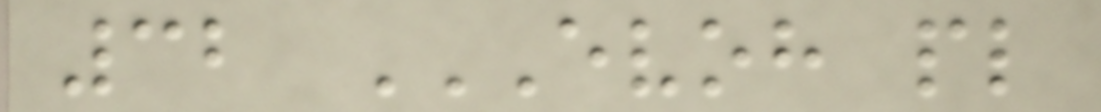32 EVOH PL
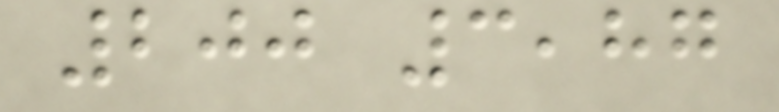200 3,87
